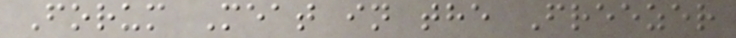Forum Meat in the Freezer
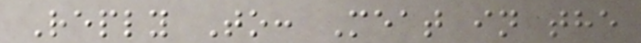Reply To: Meat in the
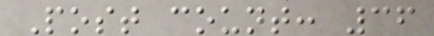Post count: 36
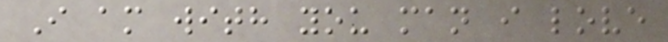I am with you man i love
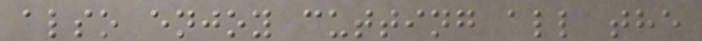also enjoy cutting all the
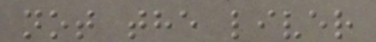not the liver
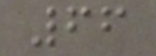66
